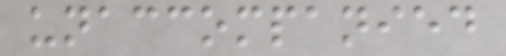unaccompanied
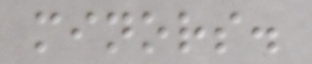minors.
